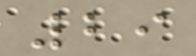29
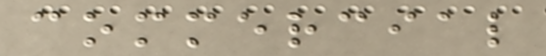commercial
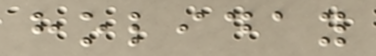holiday
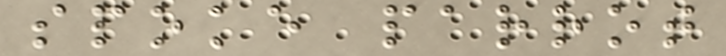spoke parrot
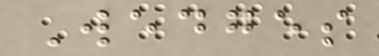Wedges
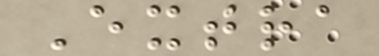Extra
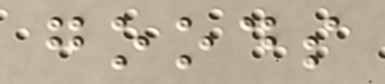goods
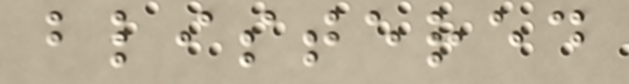blistered
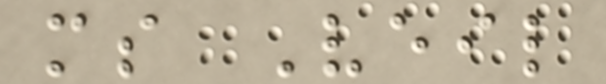ms Veil
